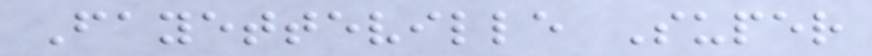Fayetteville Super
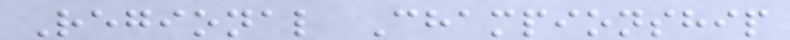Regional Championship
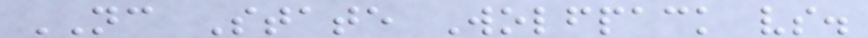NC State Wolfpack vs.
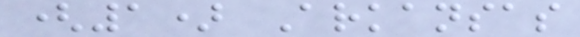(1) Arkansas
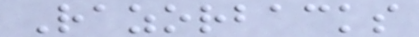Razorbacks
